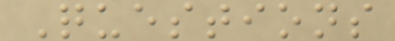Questions
